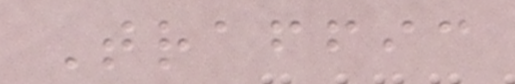Traffic
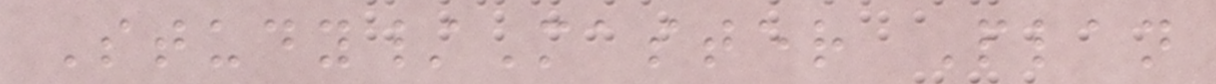Study/Master Plan
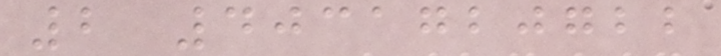2 4031720722
